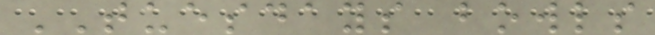TUESDAYS bowls
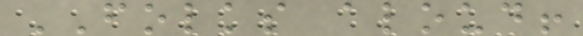FOLKS aloud!
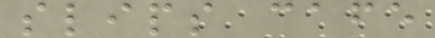slips cafe
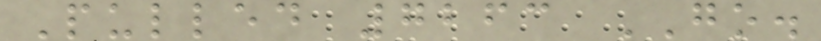Pulled 7263 GO.
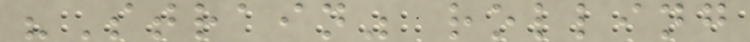"Strain" rolling
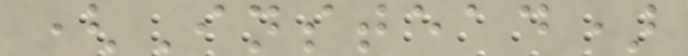(Instead)
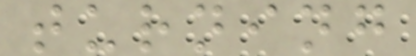turning
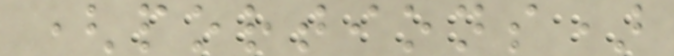(portions)
